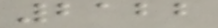2122
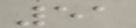51
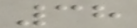38
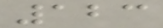123
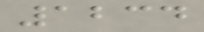1234
